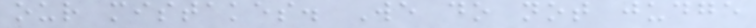our mistakes. We do not judge
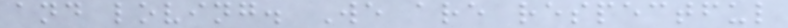and loving. We are respectful
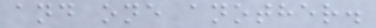and one another.
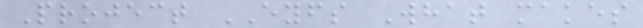Project EYFS What makes
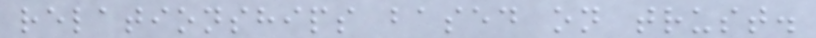relationships based on trust.
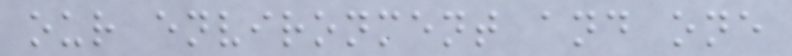our environment and one
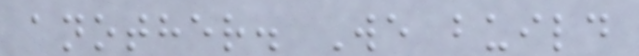another. We build
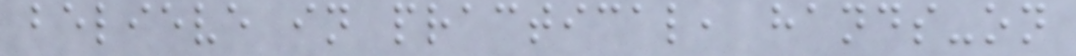believe in practical, hands-on
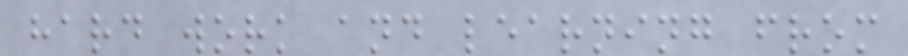hard work and learning from
